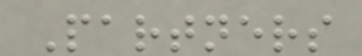Partners
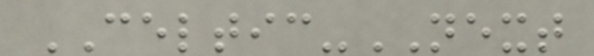CELTIC-NEXT
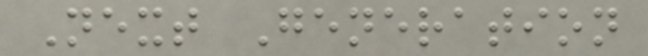Next Generation
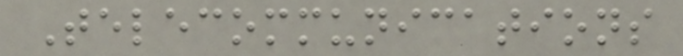Telecommunications
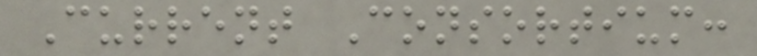Current Consortium:
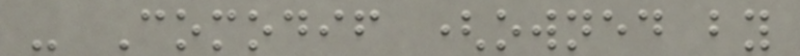- Comodif (owned by
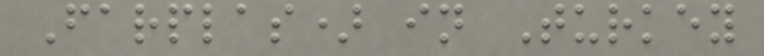Farplas) in Turkey
